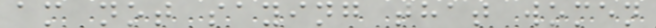am not saying that women
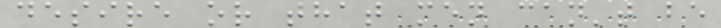desire or that men can't be
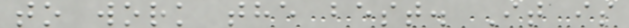to work the best. It is
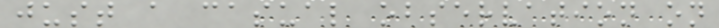just a casual observation on
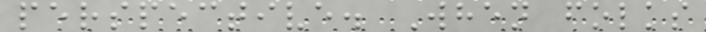perspective. When folks
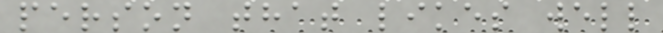person that likes well
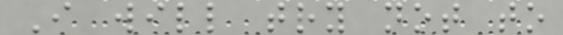I will try not to
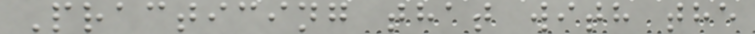Practicing that with the
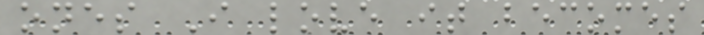ones I love it becomes
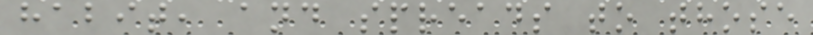habit, and spreads to those
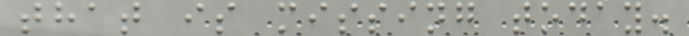that is missing today.
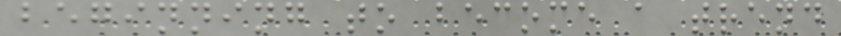beginning to become a trend
